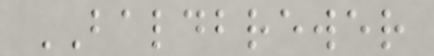BALDBREWER
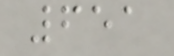651
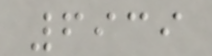6939
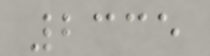2335
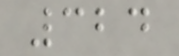324
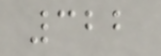322
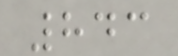843
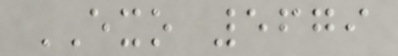EXO 5679
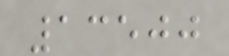13500
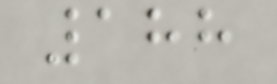188
